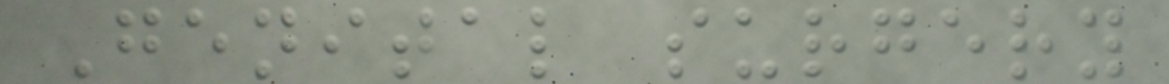Genital surgery
